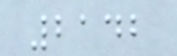2142
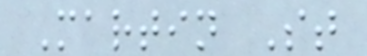Martin St
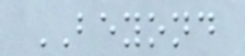BEYOND
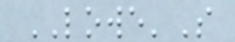LOWE'S
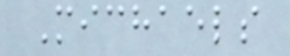Michaels
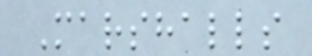Marshalls
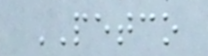PETCO
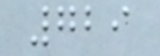729
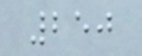250
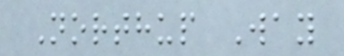Northup Way
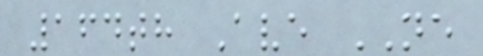164th Ave NE
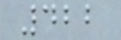422
